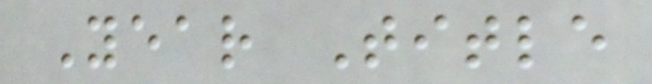Year Title
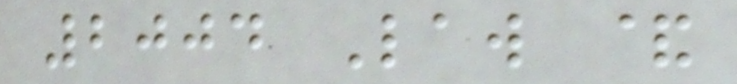2004 Law &
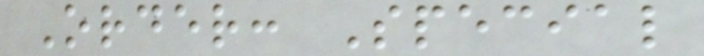Order: Special
